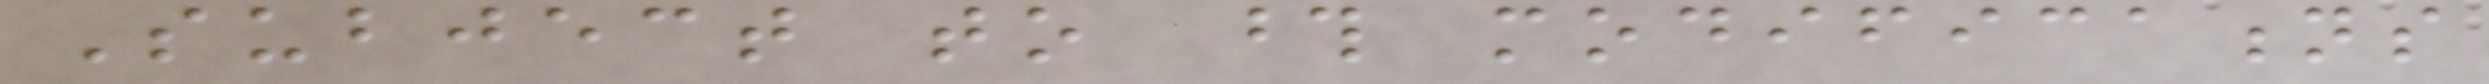Subject to those modifications
